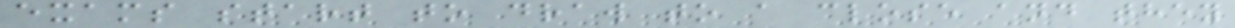exams start to draw to a close and they
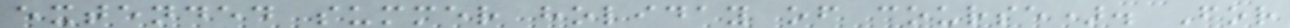extended summer holiday of course). For
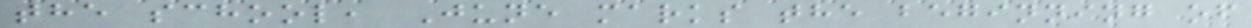the school, June marks the beginning of
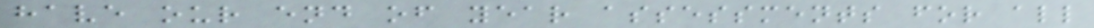have our end of year assessments for all
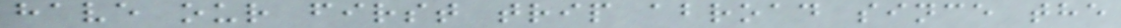have our first trip abroad since the
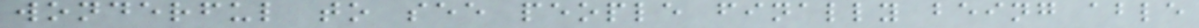wonderful to see people finally being able
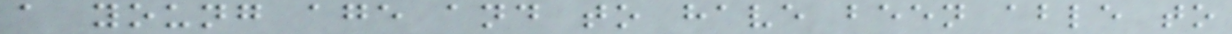a young age and to have been able to
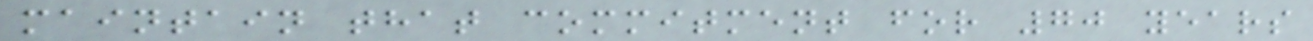maintain that commitment for 70 years
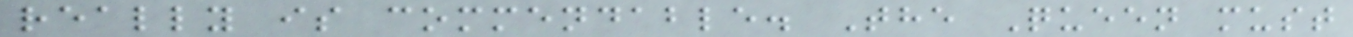really is commendable. The Queen must
